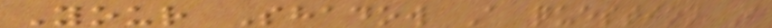Your Shadow A question I
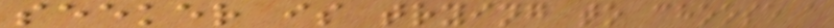seeker is trying to choose a
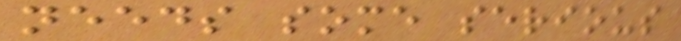needs some serious
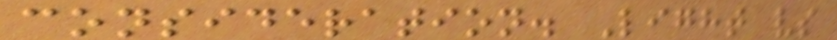consideration. Light vs
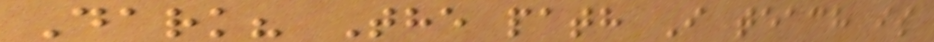Dark? The path I teach is
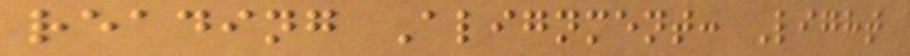reading Alignment: Light
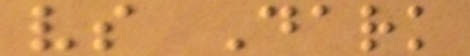vs Dark
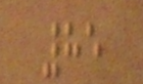85
